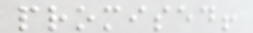promised!
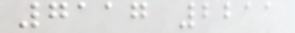7117 2211
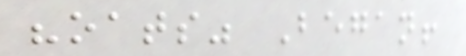"oats" Began!
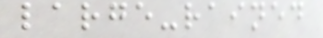large-rained
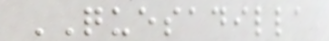QUESADILLA
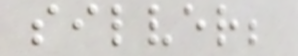silver;
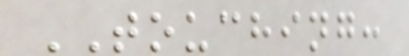TOUCHING:
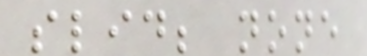slid; none
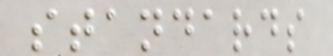standards
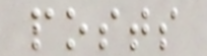posts
